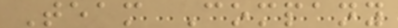Team Company
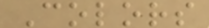Colors
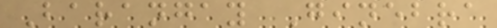Barangay Ginebra
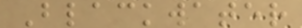Blackwater
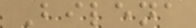Bilena
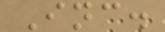Inc.
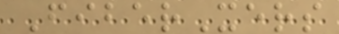FiberXers
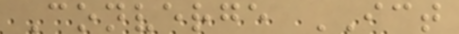Converge ICT
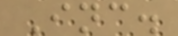Inc.
